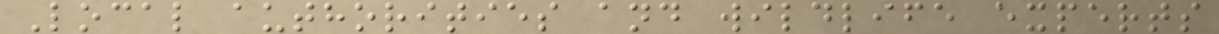Local authorities and wildlife experts
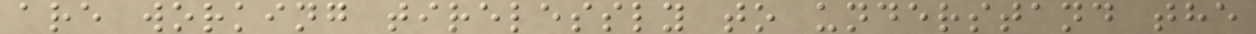are working tirelessly to understand the
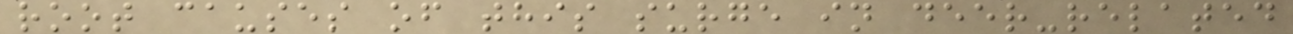root causes of this surge in deer-related
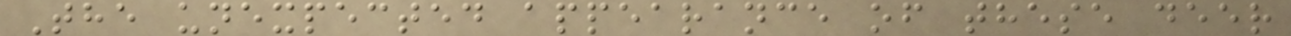The unexpected appearance of these deer
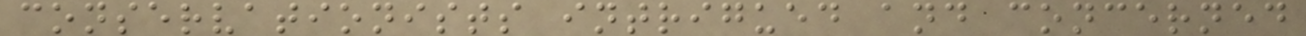conservationists intrigued and concerned
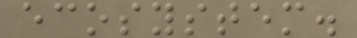ecosystem.
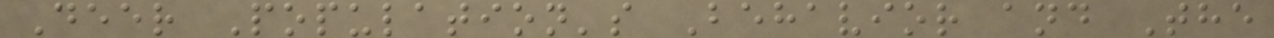Deer Population's Behavior and The
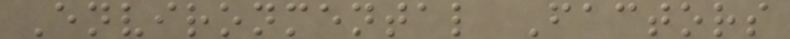Environmental Factors
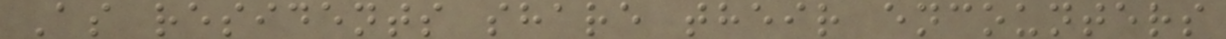As residents share their encounters
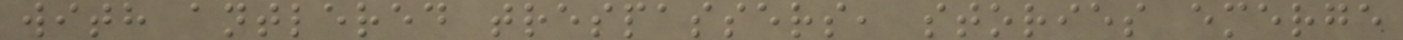with antlered trespassers, stories emerge
